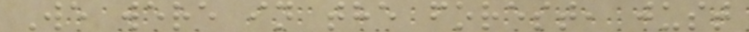We were in the forest, just
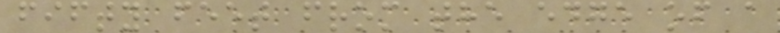fifty feet from the edge of a
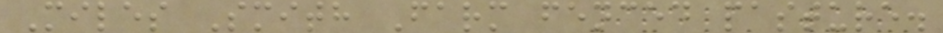Miles Smith Farm fenced pasture.
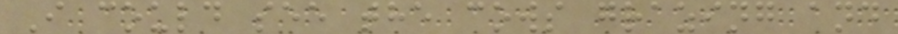I could see the cows grazing and
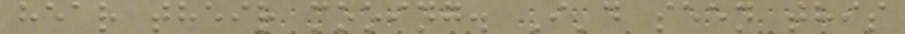hear their mooing. I'd seen this
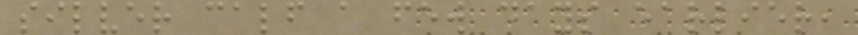silver calf a few days earlier,
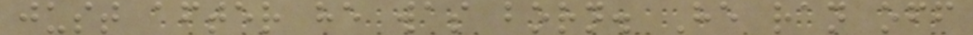just after he was born. He ran off
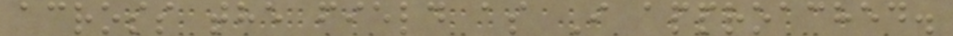across the field as I approached.
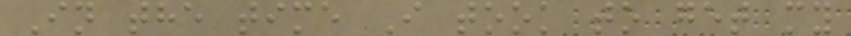In the time I took to get my
